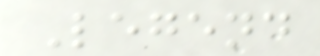Legend
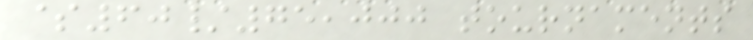$60/75,000 tournaments
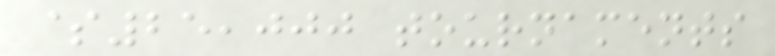$25,000 tournaments
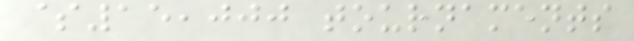$15,000 tournaments
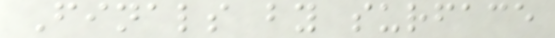Finals by surface
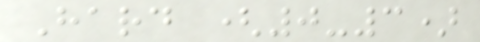Hard (0-3)
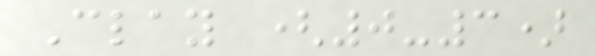Clay (0-3)
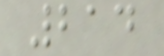214
